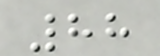88
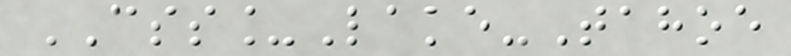CSS_Lake-Tahoe
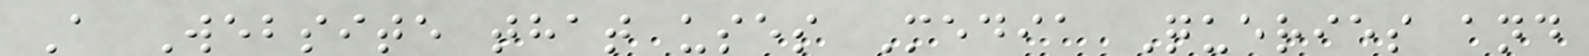A Website that uses Media Queries and
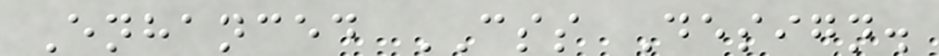Enhanced CSS Design.
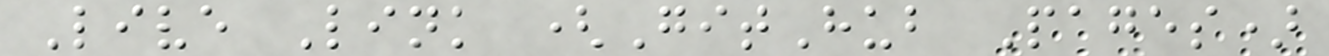Live Link (GitHub Pages)
